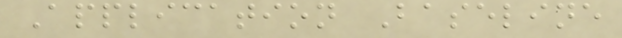Application Baseline
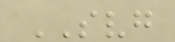SVG
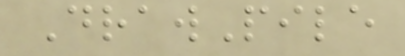DrawPile
